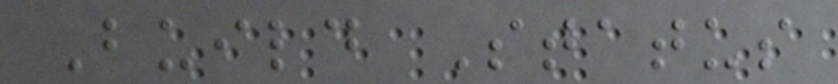Build Status
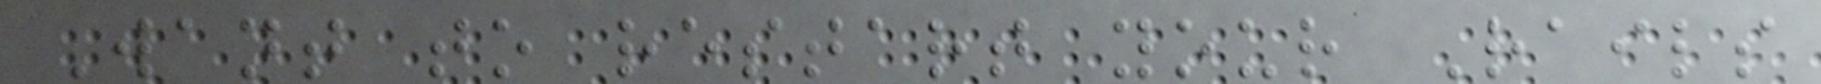Want to restart your Rails
